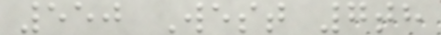550 West 7th
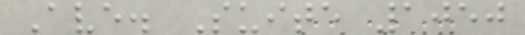Ave. Suite 1050
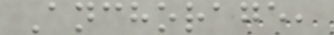Anchorage,
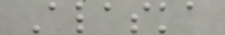Alaska
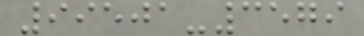99501-3579
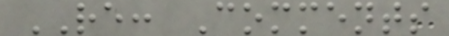RE: Comments
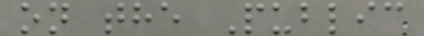on the Public
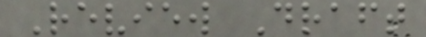Review Draft
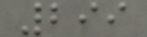299
